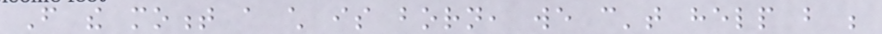From the moment a child is born, we can't help but be
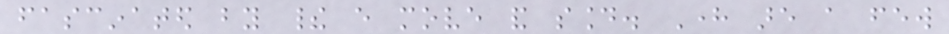fascinated by their every move and sound. Here are a few
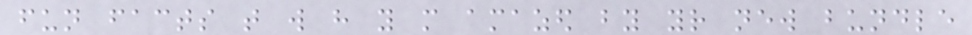fun facts that will have you more amazed by your new bundle
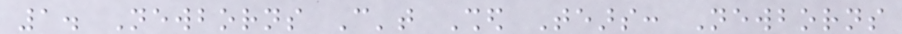1. Newborns Can't Shed Tears: Newborns
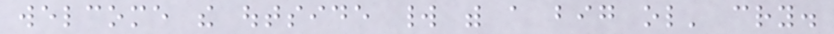welcome the outside world with a big ol' cry.
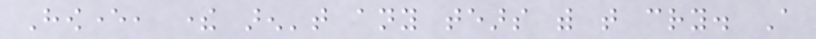However, there aren't any tears with that cry. A
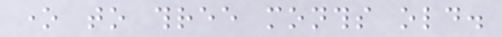one to three months old.
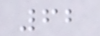62
